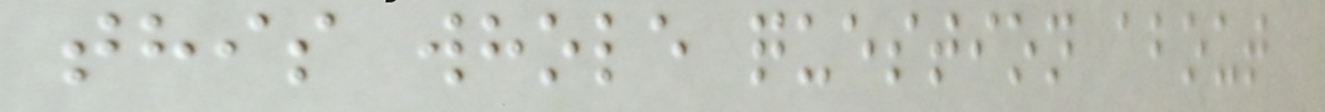this whole question about
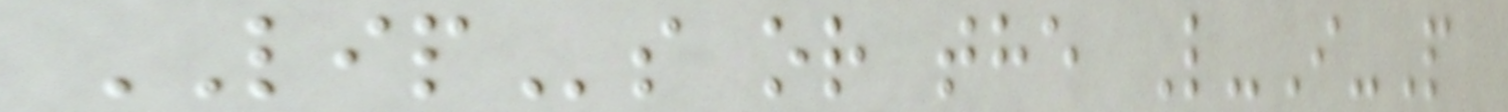LIPs or the L-I-P
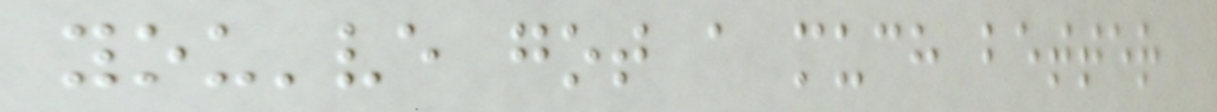you've got a much better
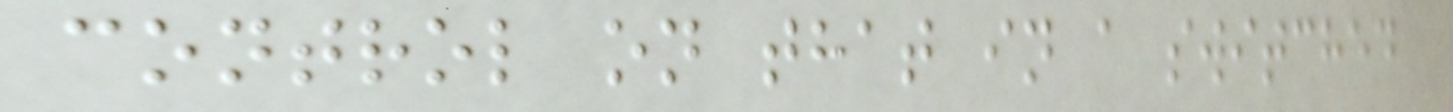control on that in a switched
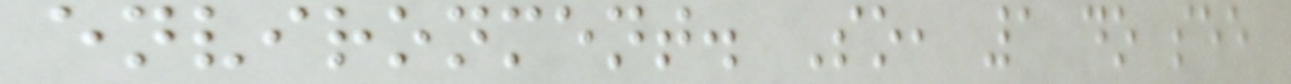environment. So, 1 do see
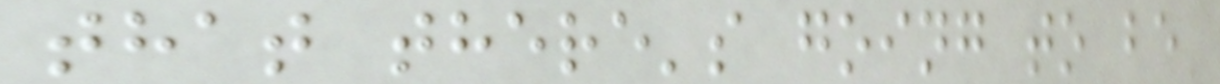that there's going to be
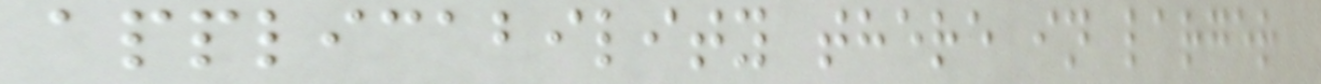applicability there in larger
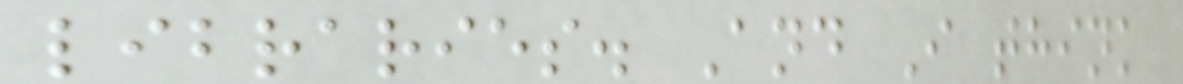libraries. And I think
